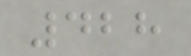428
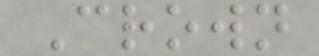Crown
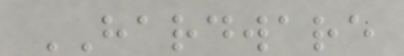HARDWARE
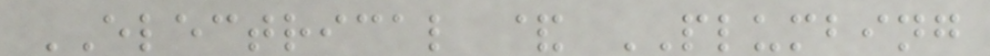ELECTRICAL & PLUMBING
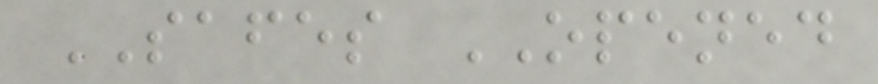SAFES OPENED
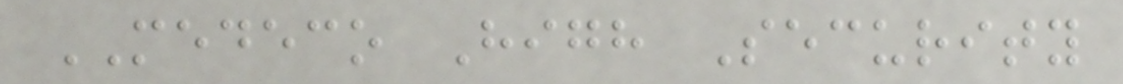MEDECO High Security
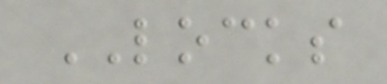LOCKS
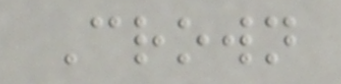Crown
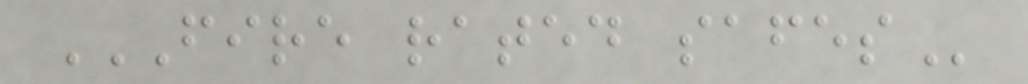FIRE RATED SAFES
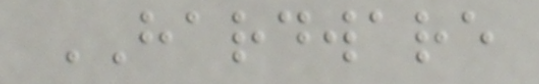HARDWARE
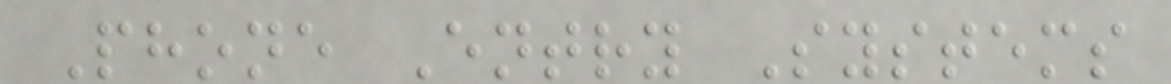Phone Entry Systems
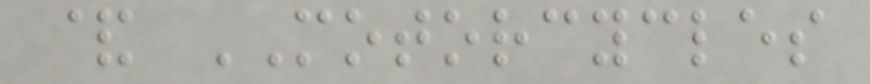& MOTORCYCLES
